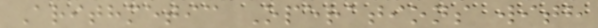Arithmetic Operations with
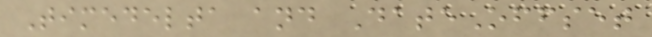Timedelta and DateOffset
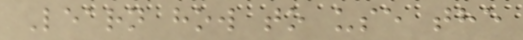Learn how to use the
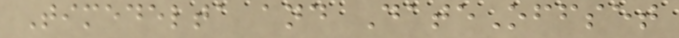Timedelta and DateOffset
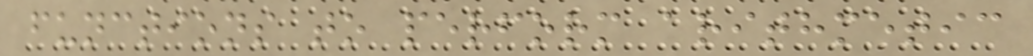functions to perform arithmetic
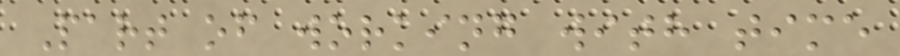Part of working with time
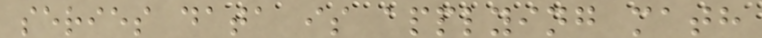series data is applying math
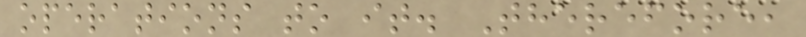operations to it. Therefore,
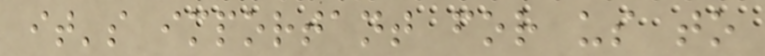it's important for us to
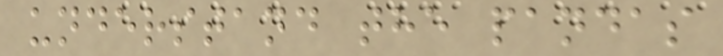understand the pandas
